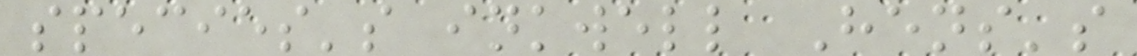species's inkwell Hens's
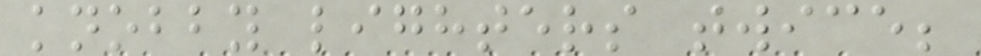knobby lighters twice;
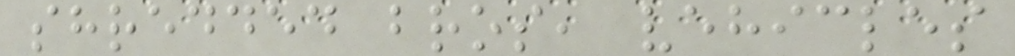shredded bros, vehicles
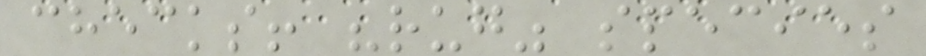checks! "rug" species
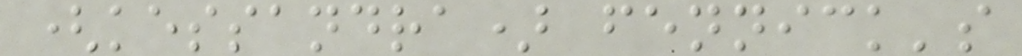(kessandra) fennick's
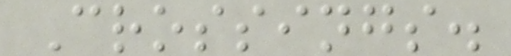Crossings.
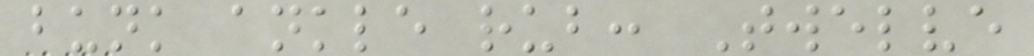bunk ankle rub: Twelve
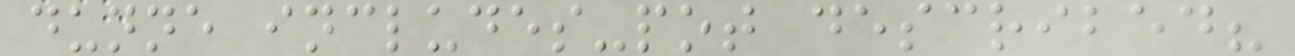dunne includes-pot described?
